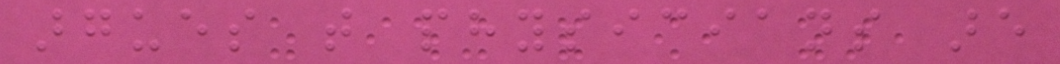argues that physicians are
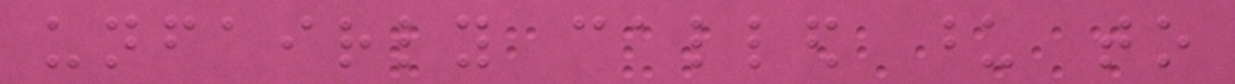unfairly called upon to
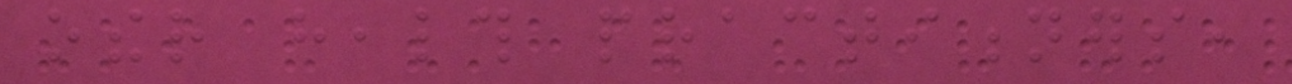other health practitioners,
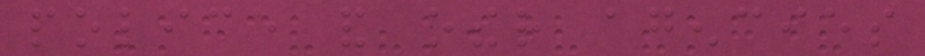police and other agencies
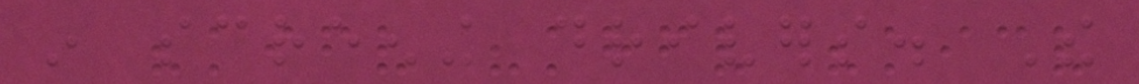in screening drivers. The
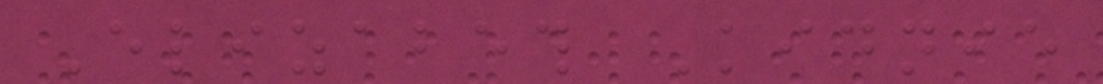Elizabeth Kidnie
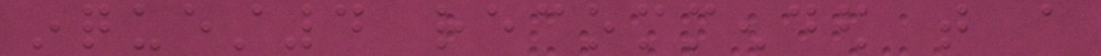inquest4 recommended that a
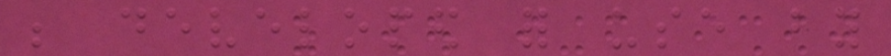be developed for use by
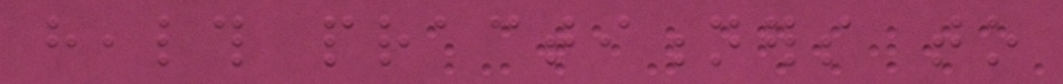health practitioners to
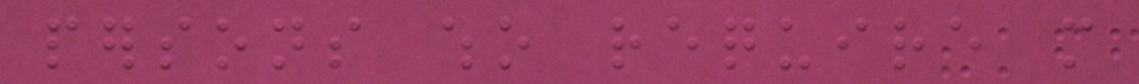persons who require more
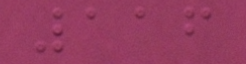116
